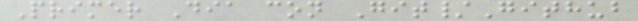Primer Dia con Git/Github
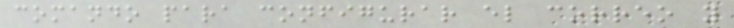comando para configurar el correo y
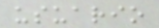usuario
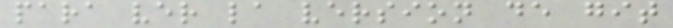para ver la version de git
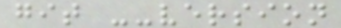git --version
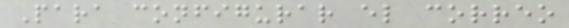Para configurar el correo
